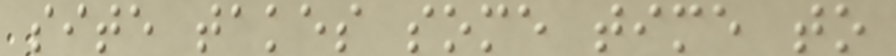site takes some time to
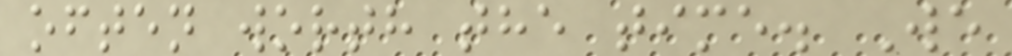often worth the time. We
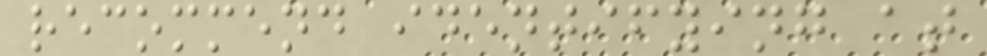recommend identifying at
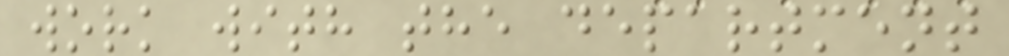work with the department
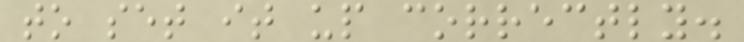to set it up correctly.
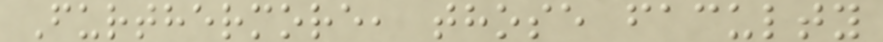Furthermore, those faculty
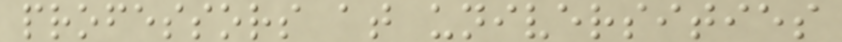professors at universities
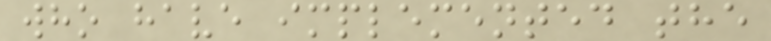who have implemented the
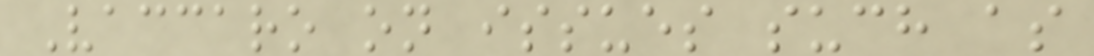Vaccaro on issues such as
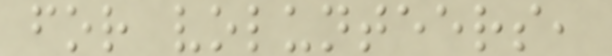for volunteers,
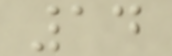14
